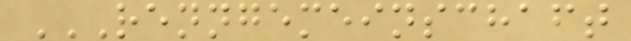RENNGEMEINSCHAFT
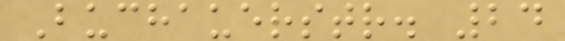Buchauerstr. 24
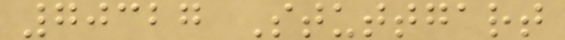70327 Stuttgart
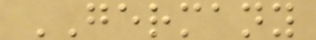GERMANY
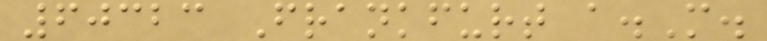60323 Frankfurt a.M.
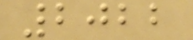2022
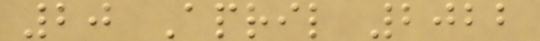20 April 2022
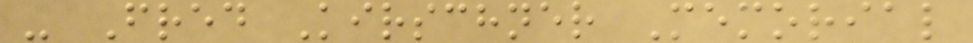- Fred Kirschner Memorial
